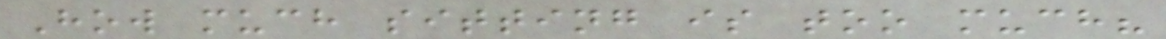How much sitting is too much?
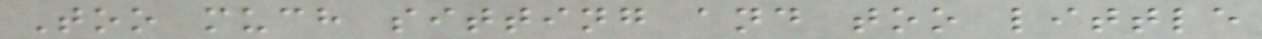Too much sitting and too little
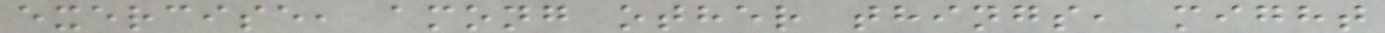exercise, among other things, might
